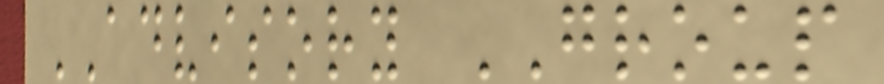ADVISORY GROUP
